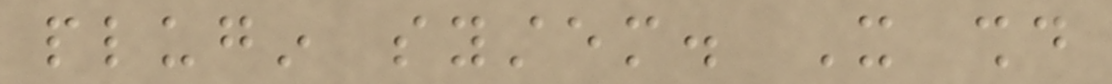plugin system. It should
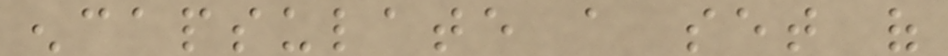encapsulate a set of
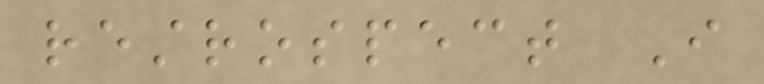restrospect I
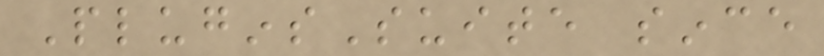PluginsSuite since
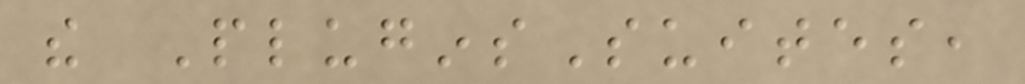the PluginsSuites,
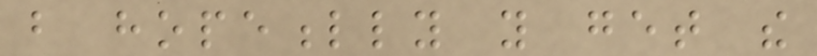but hopefully you get the
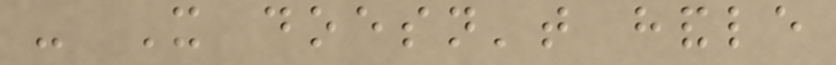- It doesn't handle
